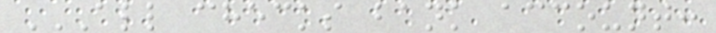ALL CHECKS BANK ACCOUNT:
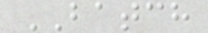BATCH
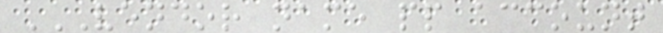VENDOR NAME PP ACCOUNT
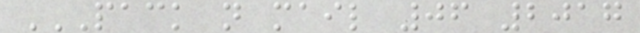PACK N MAIL 06 2017
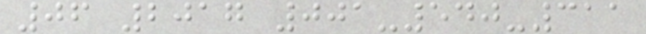06 2017 001-540-311
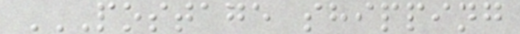POSTAGE SHIPPING
